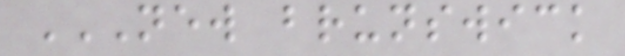NEW BRUNSWICK
